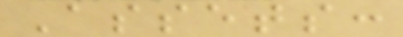Assets:
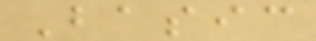Basic
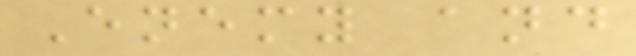Enemy and
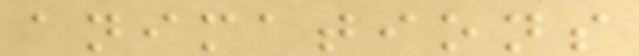animations
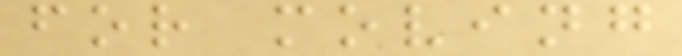for moving
